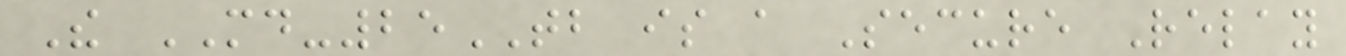The MD-25TB is a Secure Relay
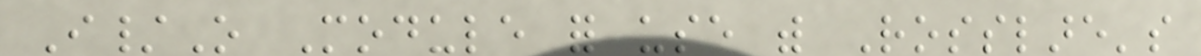I/O Module for use with Rosslare's
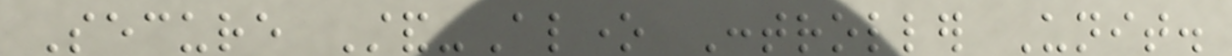Secure Stand-Alone Controller Unit.
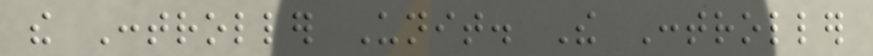the Controller Unit. The Controller
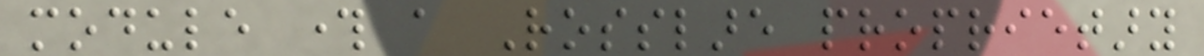module through a Rosslare proprietary
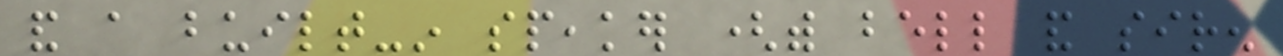and a built-in speaker (with bell and siren
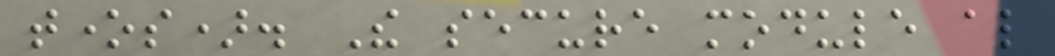tones). The secure module also
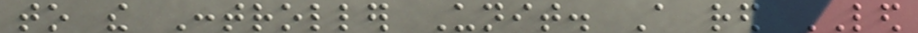to the Controller Unit. A red LED
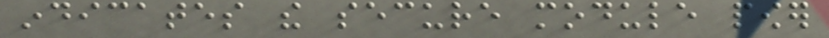indicates the secure module power
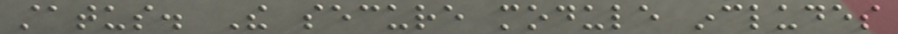status. The secure module includes
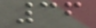36
